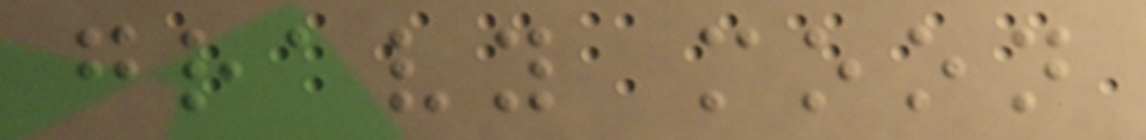gravy moon
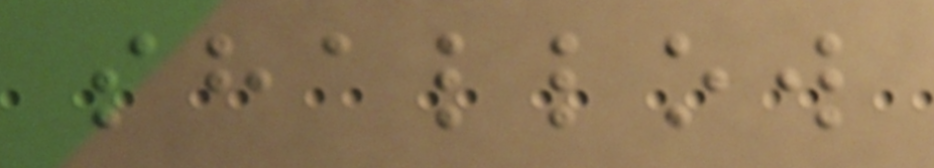shallow
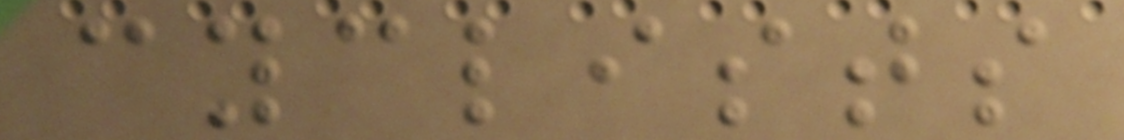cyclists
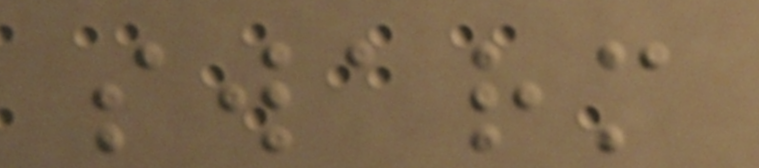swarm
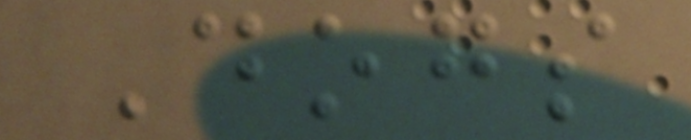Dogs
